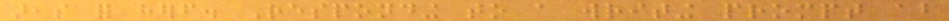areas for herself. Responding to a writing prompt about
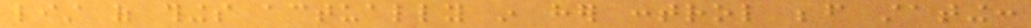list of things actually in her control before stating:
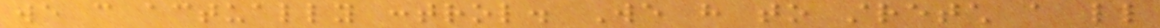we can actually control. We have to stretch a little
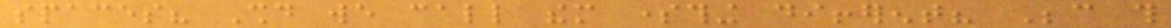spaces? Should we call them something different? Because this
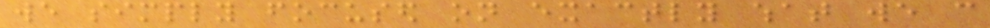we simply focused on exactly what we can
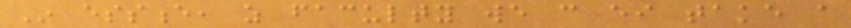In essence, as faculty we can either take a
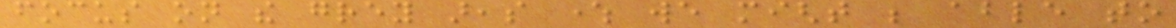focus on the grey areas where we might be able to
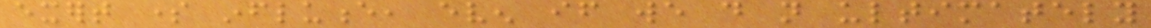exert some influence, even if we do not ultimately
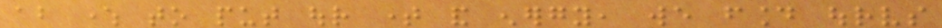about where to put our time and energy, we found ourselves
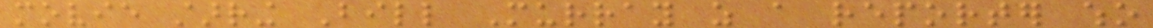movie starring Bill Murray as a reporter who
